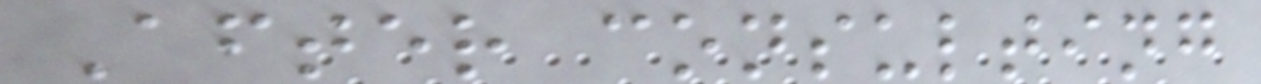After consulting
